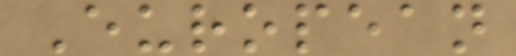European
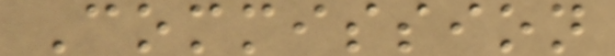Commission
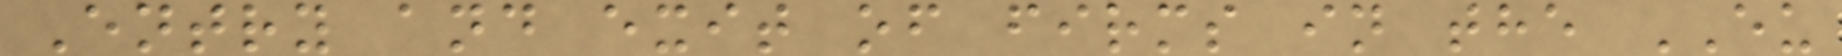Entry and exit of firms in the EU
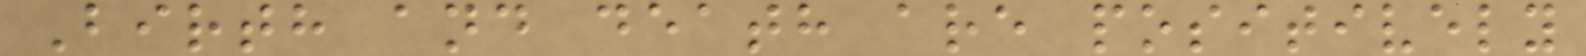Birth and death are positively
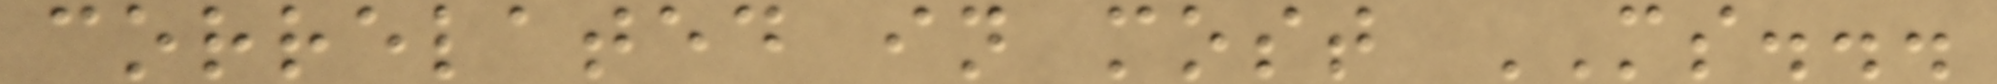correlated in most MS...
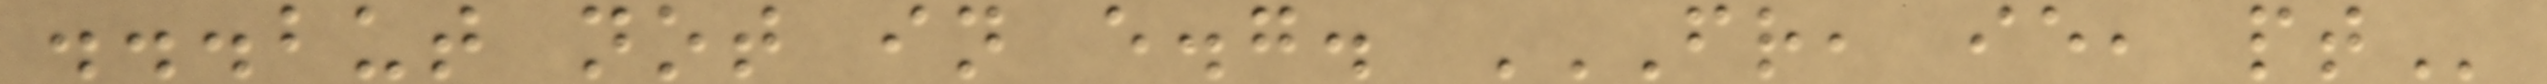...but not in e.g. FR, IE, PT
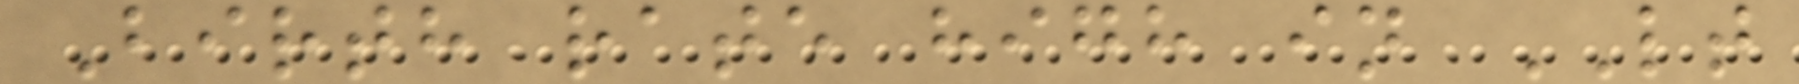Birth rate high in LT
